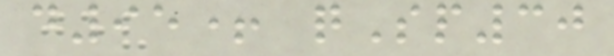d95+ qSp30
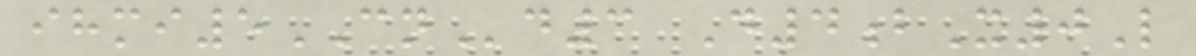ihmi5CNd3 D4bX0L
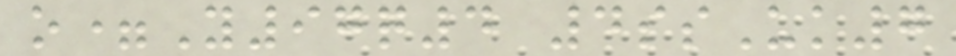o=Y97q4 4ssUk7
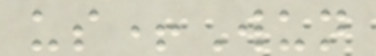us+Wun
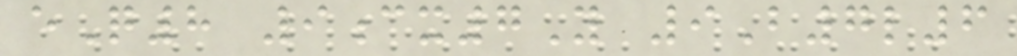eQ8 9cx7Y 9B7l6
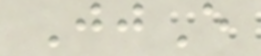JjE
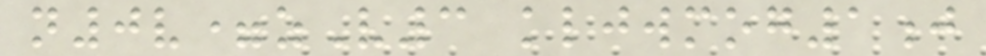n0v=zV3 kljwmog1j
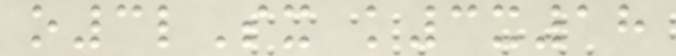o3lSx k3x18
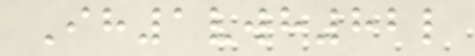Ih1vwh82l
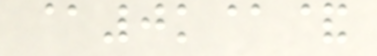@0k@&
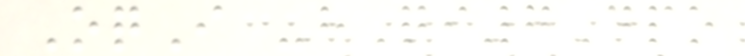OqI -hQi7Dpo
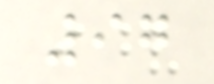97
